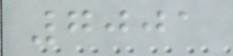7001
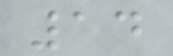14
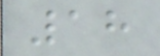18
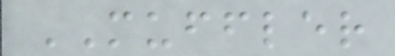MUFFLER
